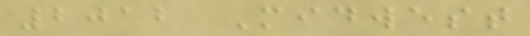2012 Midwest
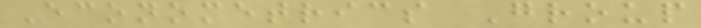Econometrics Group
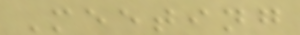Meeting
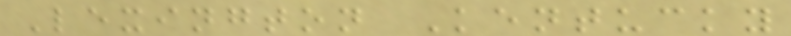Lexington Kentucky
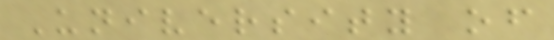University of
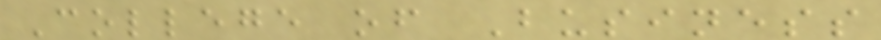College of Business
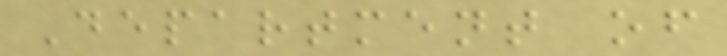Department of
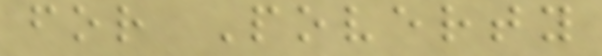for Poverty
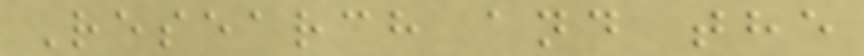Research and the
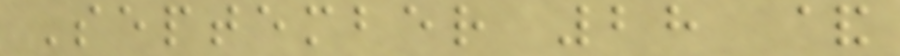September 28 &
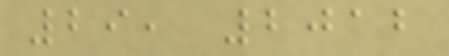29, 2012
